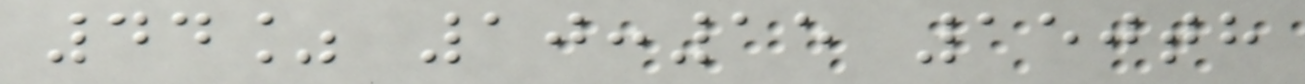44% 10:15 150th
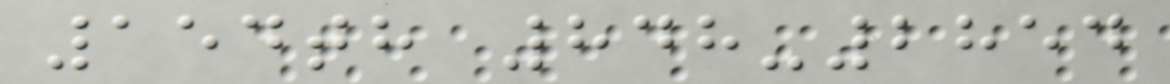154th 848-2854
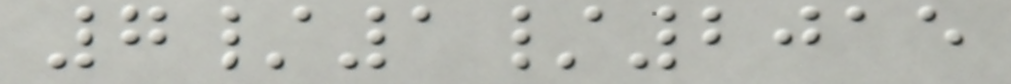7/1/2015
